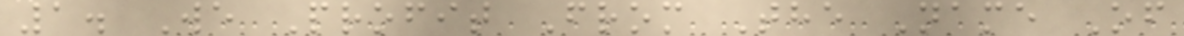1. We Profit From The Name Of
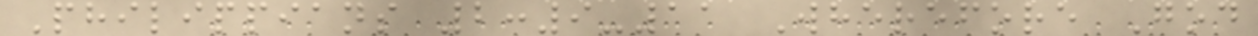Philippians 2:9-11 Wherefore God
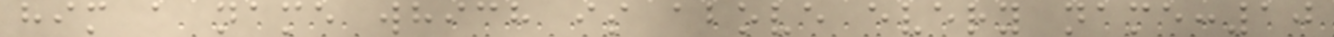him a name which is above every name:10
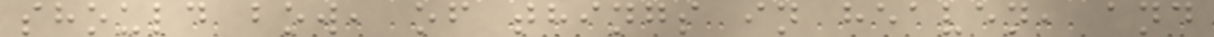should bow, of things in heaven, and
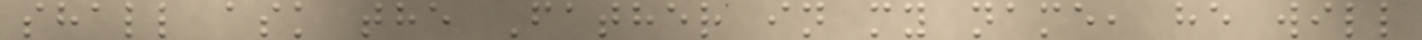shall ask the Father in my name, he will
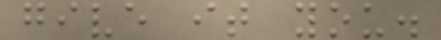give it you.
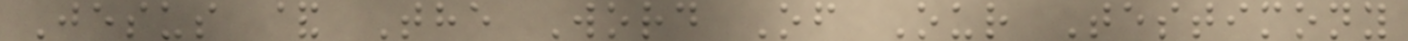Jesus & The Word Of Our Testimony
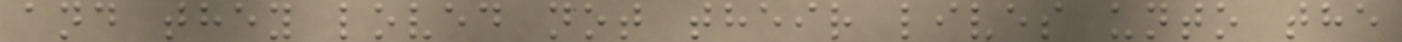and they loved not their lives unto the
